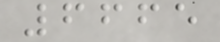6665
